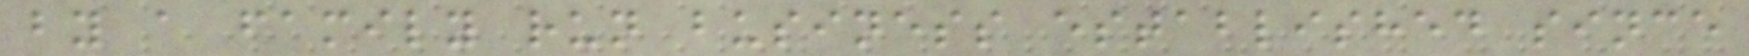by a family run business established since
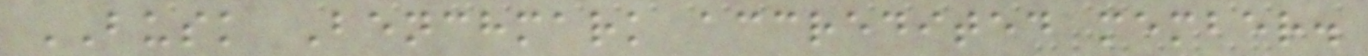BUSK Benchmark accredited member.
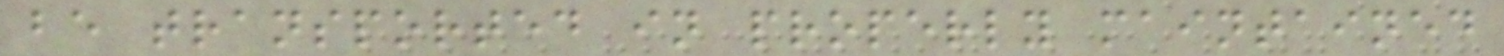be transported in properly maintained
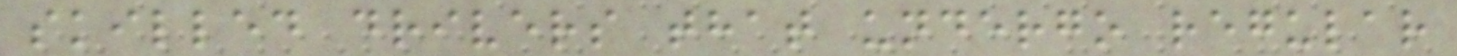skilled drivers that undergo regular
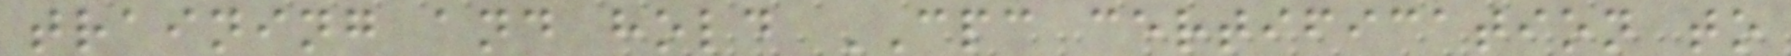training and hold CPC certification to
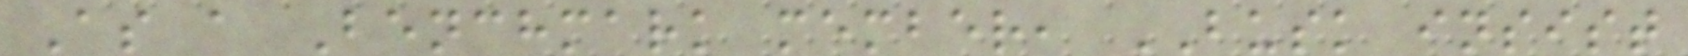As a Benchmark member, BUSK insist
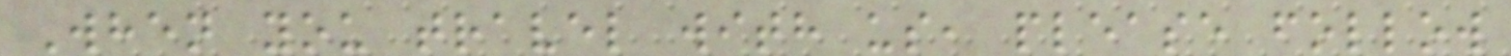When you travel with us, please follow
